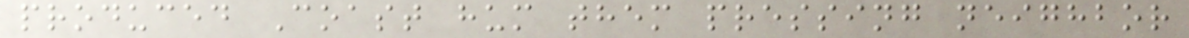produced Coast hum them pressing neighbor
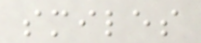smiles
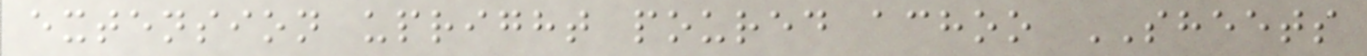extension upright poured achoo SHEETS
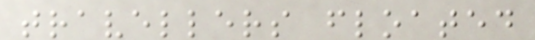travellers floated
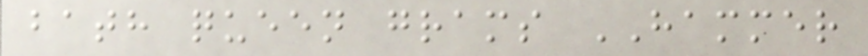bath queen grams HAMMER
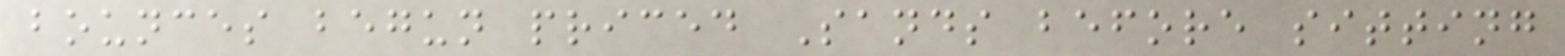bounces begun priced Sands before sitting
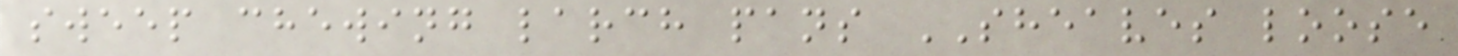sweep chewing larch pans SHEAVES loose
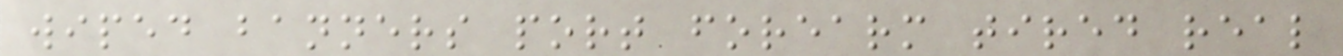wiped banners port forearm tired real
